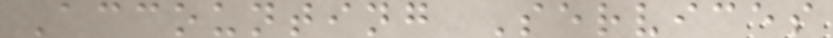Accounting Services
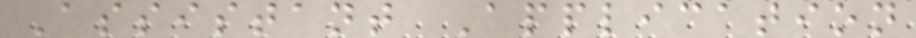Assistant Application
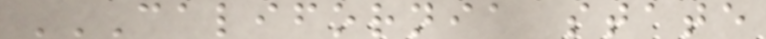CALIFORNIA STATE
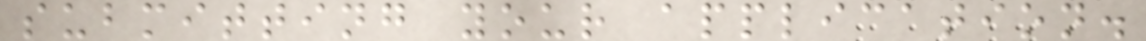submitting your application.
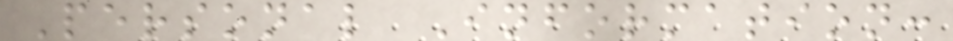Personal Information:
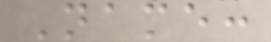Name:
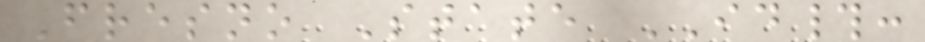Fresno State ID#:
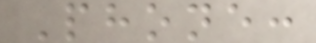Phone:
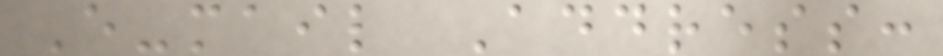E-mail Address:
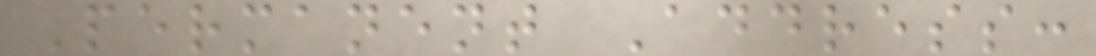Permanent Address:
